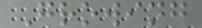Growing
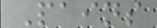Pains
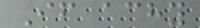If achy
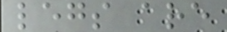legs are
